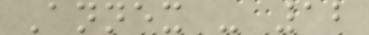Annex - 12
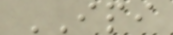IPI
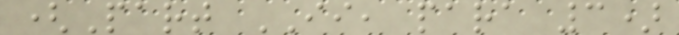(Part II, para 3)
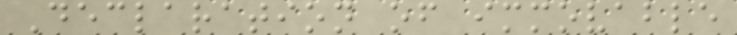Declaration of immovable
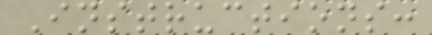Instructions:
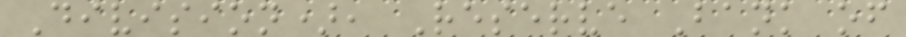Division), Reserve Bank of
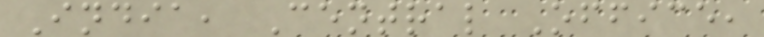India, Central Office,
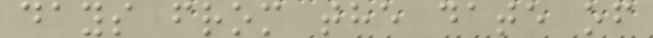days from the date of
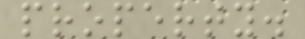property.
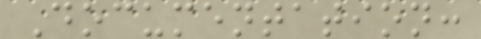Documentation:
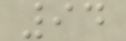94
